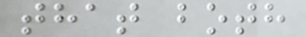that both
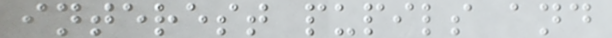interest pupils and
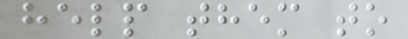help them to
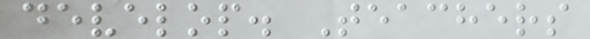develop. Teachers
